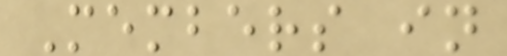Members in
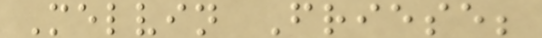Melvin Friese;
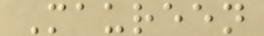Maureen
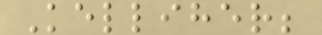Kelliher;
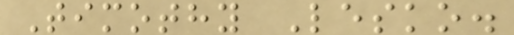Timothy Lesko.
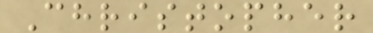Christopher
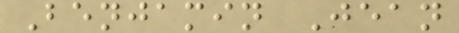Benjamin Jean
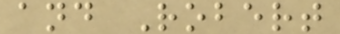and Robert
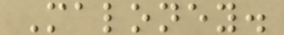Maloney.
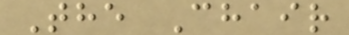The Chair
